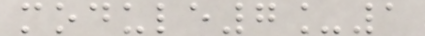module7_1
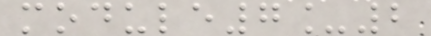module7_2
